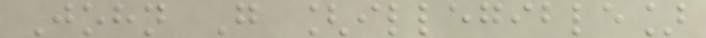John G [illegible]
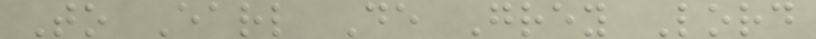To Earl De Grey Lord
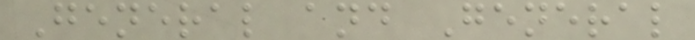General and General
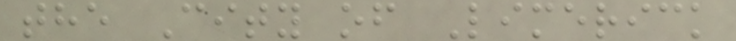the City of Limerick
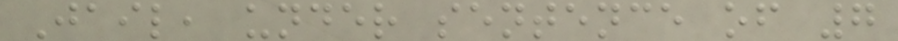Jail, under sentence of 7
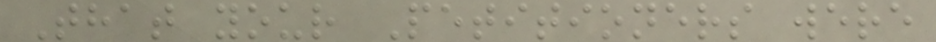That your Petitioners were
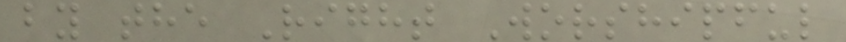by the Right Worshipful
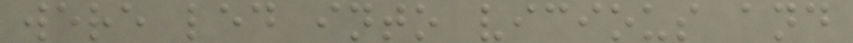were led into vicious and
